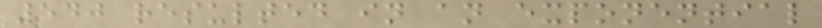540 resulted in an exponential
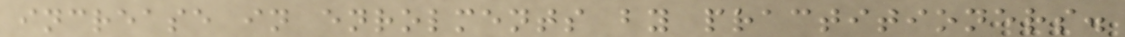increase in enrolments by practitioners.
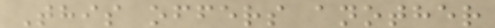This offers another
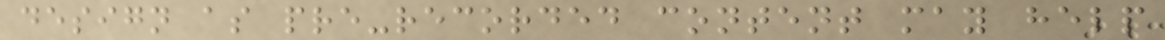design as pre-recorded content may help
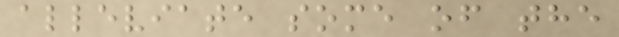alleviate some of the
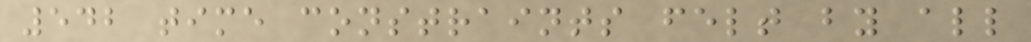542 time constraints felt by all
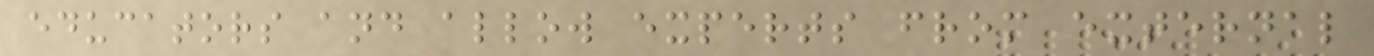educators and allow experts from external
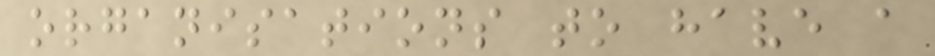organisations to have a
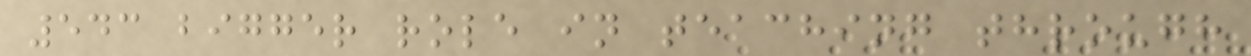543 bigger role in teaching through
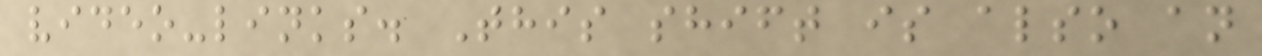video-links. This shift is also an
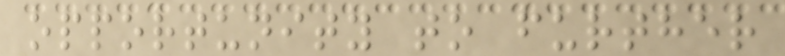opportunity to further
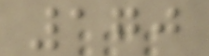170
